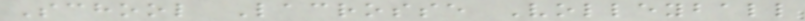School Lacrosse Volleyball
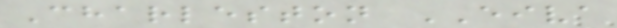Charleston EIVA
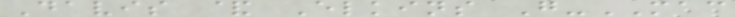Davis & Elkins G-MAC
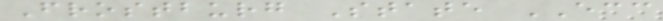Frostburg State ECC
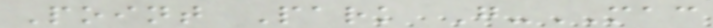Point Park G-MAC
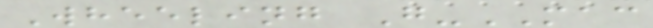Wheeling G-MAC
